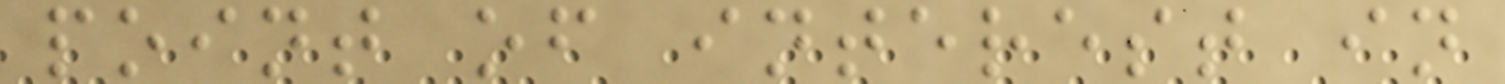point of interest in
